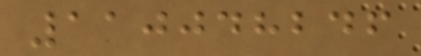110048246
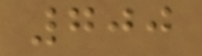700
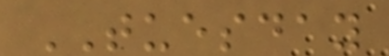TUESDAY
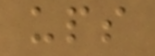ups
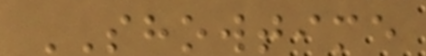SHOWTIME
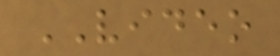VIDEO
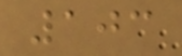103
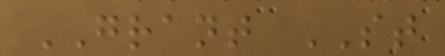GRANT ST
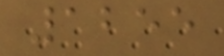1255
